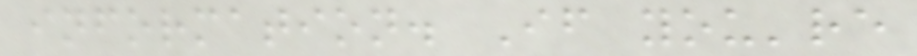information. If you're
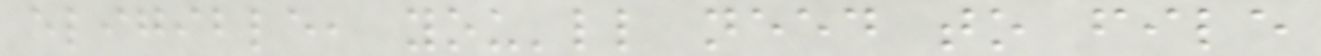eligible, you'll need to file
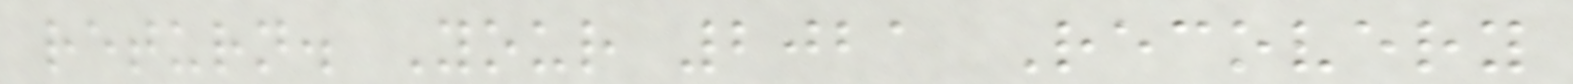return. Your 2021 Recovery
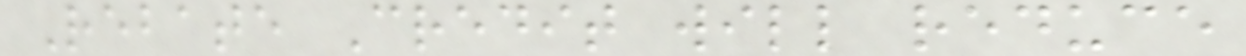Rebate Credit will reduce
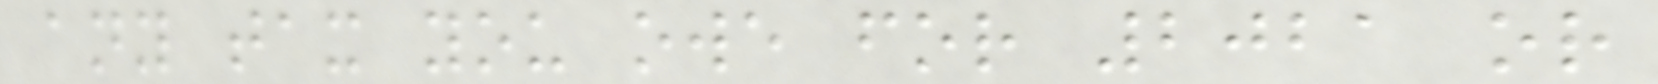any tax you owe for 2021 or
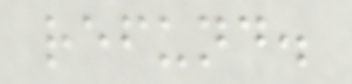refund.
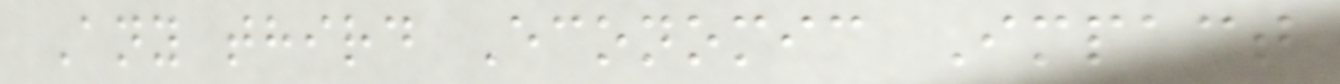Any third Economic Impact
